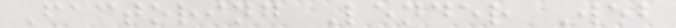Factoring Lender Web
